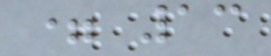= 13
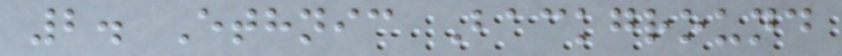2. Ethnic Background
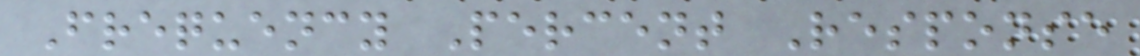Frequency Percent Response
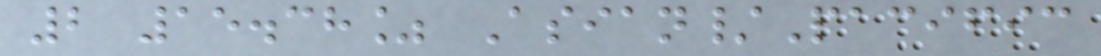2 15.38% Asian/Pacific
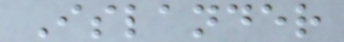Islander
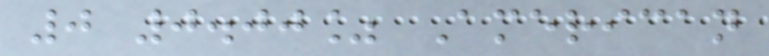0 0.00% American
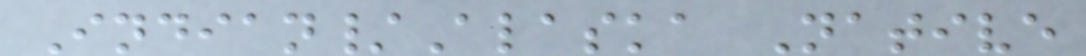Indian/Alaska Native
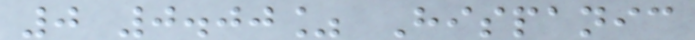0 0.00% Hispanic
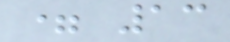= 13
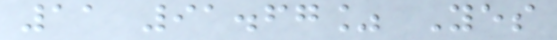11 91.67% Yes
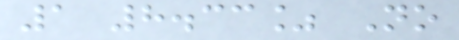1 8.33% No
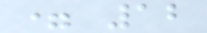= 12
